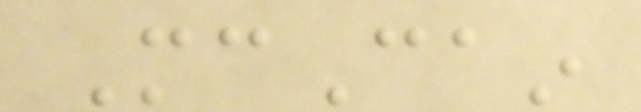McCain
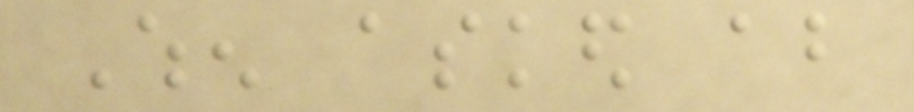When asked about
